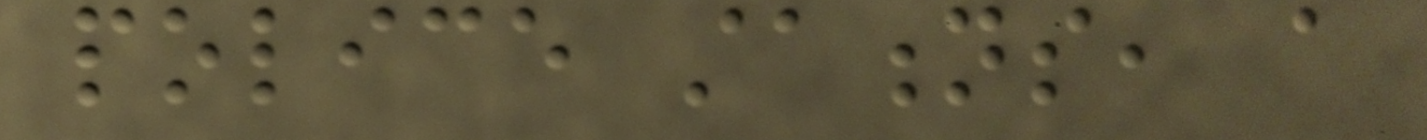police stations, a
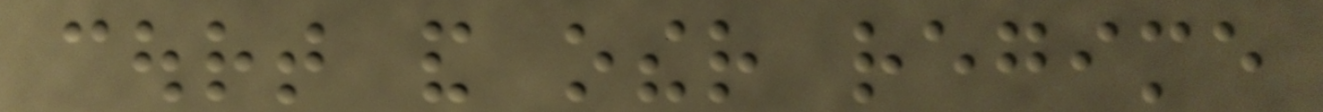court and other regime
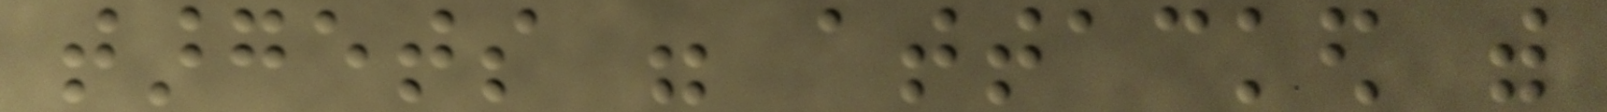targets were attacked with
